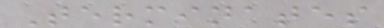Terminates
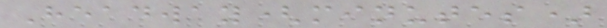Headway(minutes)
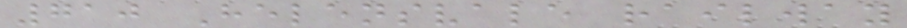710 Helensvale railway
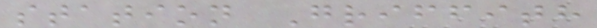station Griffith
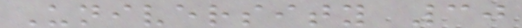University 30
